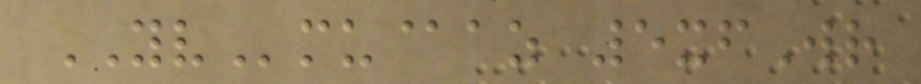YVmu@az 5xfWr
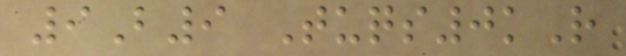9B9 Tuqs0kR
